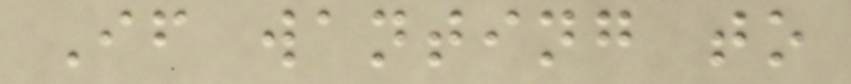If wanting to
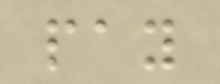pay
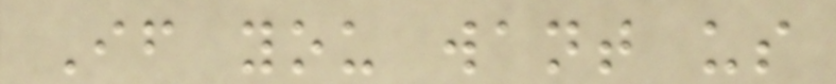If you want us
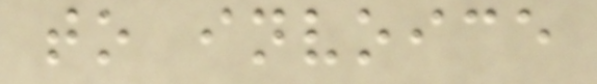to invoice
